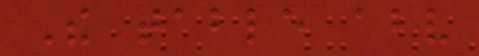The table above
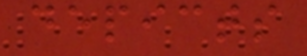depicts
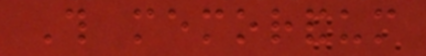This memorandum
